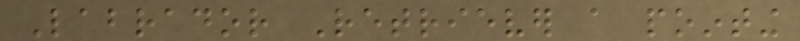Labrador Retriever a pointing
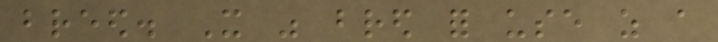breed. It was bred for use as a
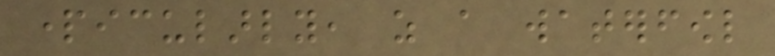particularly, as a waterfowl
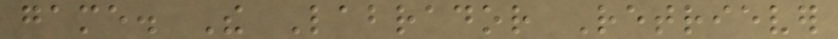game. The Labrador Retriever
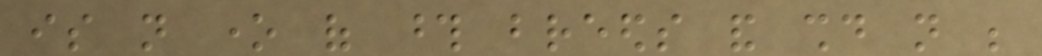is not one of those breeds and should not be
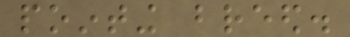pointing breed.
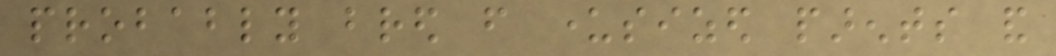probably bred from undersized parents and
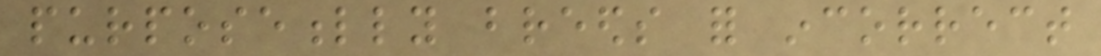purposefully breeds for incorrect
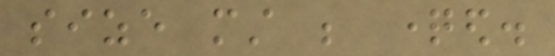size must be questioned.
